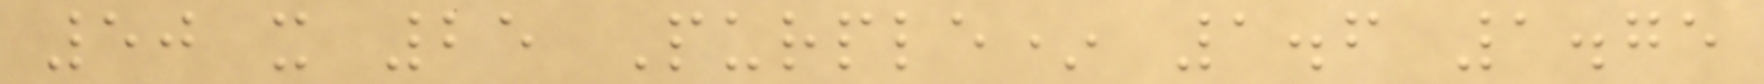50 x 25 Purple* 1.6 1.75
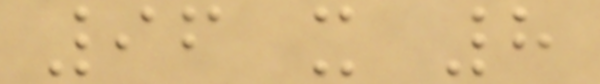96 x 8
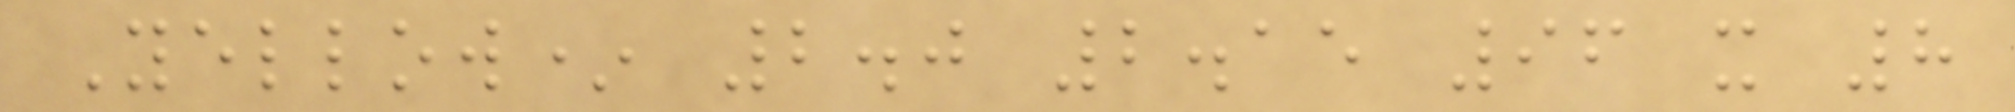Yellow* 2.0 2.15 96 x 8
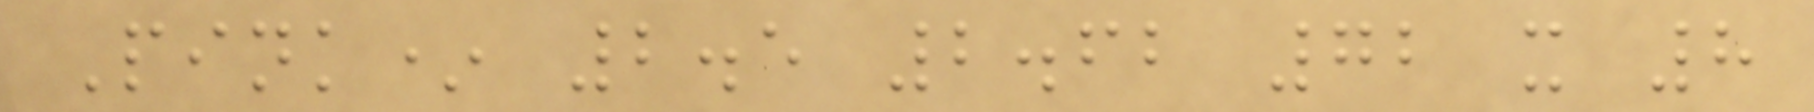Pink* 2.5 2.62 72 x 8
